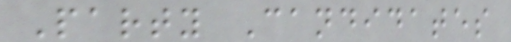Party Candidates
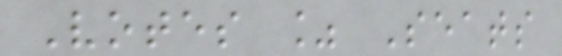Votes % Seats
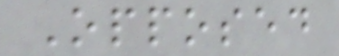Opposed
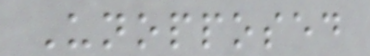Unopposed
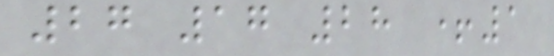27 17 28 +1
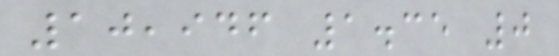10,946 1.35 0
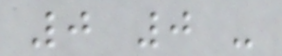0 0 -
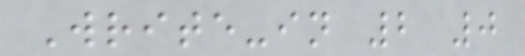Write-in 2 0
